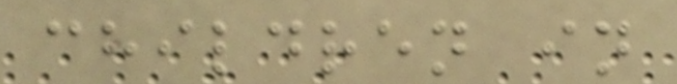children in
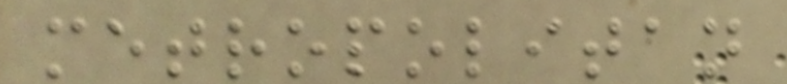metropolitan
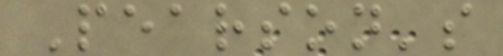Pearson's
